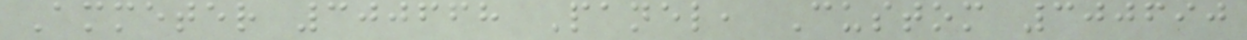Ammeter 300668 Panel, Custom 300690
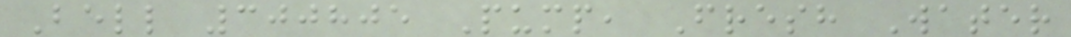Bell 300805 Pump, Fresh Water
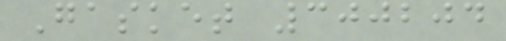Gasket 300204
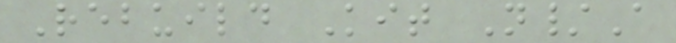Rebuild Kit N/A
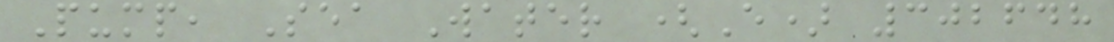Pump, Sea Water (E) 302648
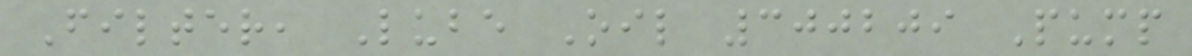Filter, Lube Oil 300209 Pump
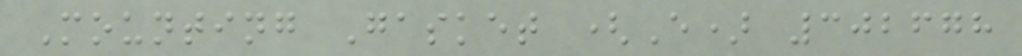Mounting Gasket (E) 302678
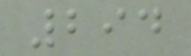294
